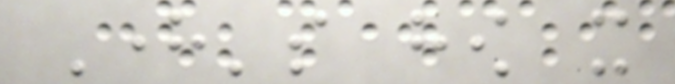Here's how it
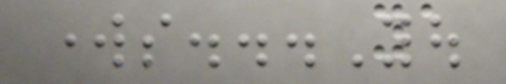works...You
